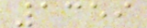1359
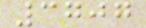3707
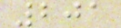201
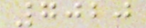7020
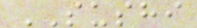SUSHI
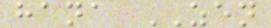hana ZEN
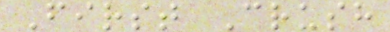First Crush
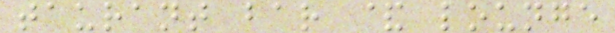taurant bar & lounge
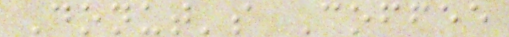Donut's Coffee
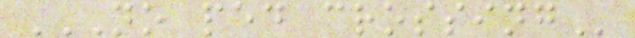NO PED CROSSING
